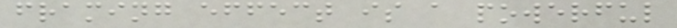framing effect is a powerful
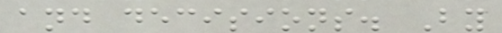and decisions. By
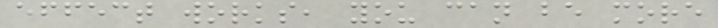effect works, you can be more
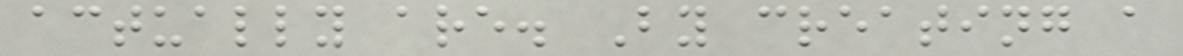actually are. By creating a
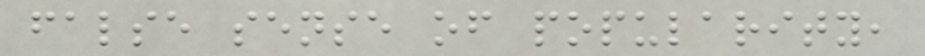false sense of popularity,
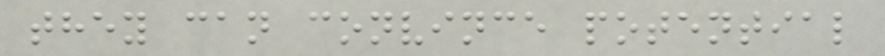they can convince potential
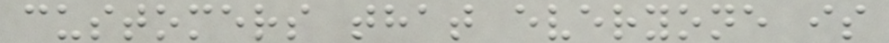customers that everyone is
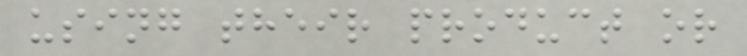using their product or
